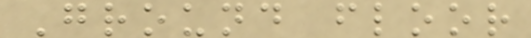Ground floor
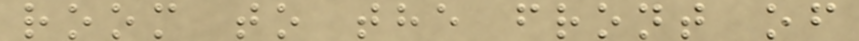room to the front of
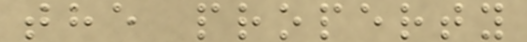the property
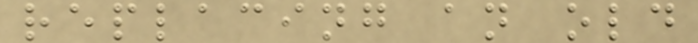replacing an old
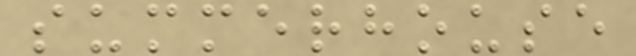summerhouse
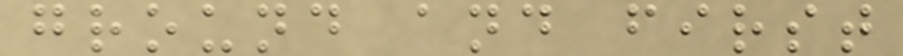ground and first
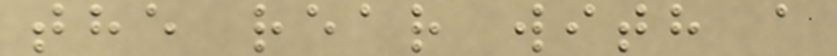the rear with a
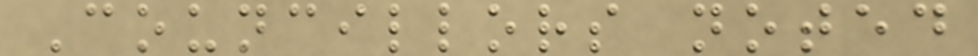Councillors noted
